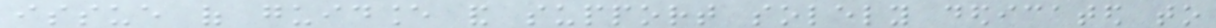issue of guidance and support solely dedicated to
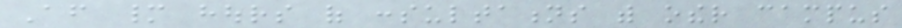After many hours of consultations with other campus
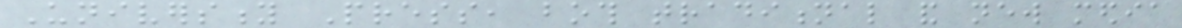University Press, both traditional and new media
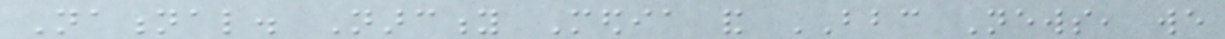National. Narcity Media and BBC News, we
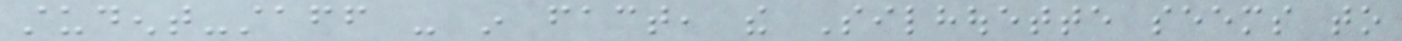student-staff - in fact, the Silhouette seems to
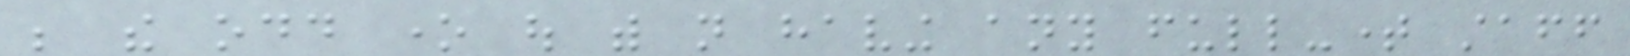be the odd one out with not having any full-time staff
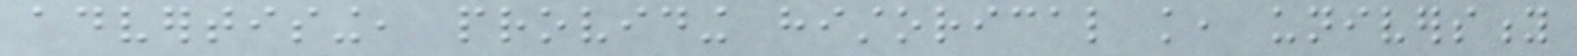advertising, providing historical knowledge, university
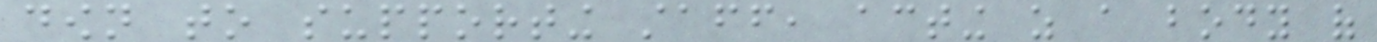down to supporting staff, acting as a body of
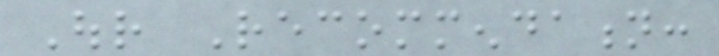Our Recommendation:
